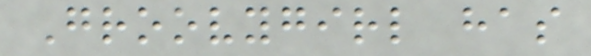Groovygirl has
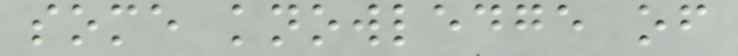some knowledge of
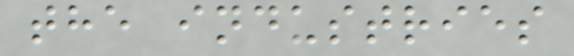the industries
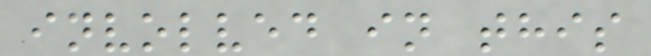involved in this
